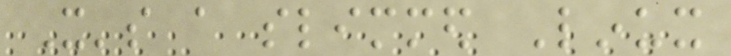It's a slimmed Linux
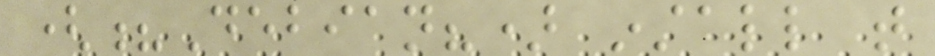(?Debian?) install that
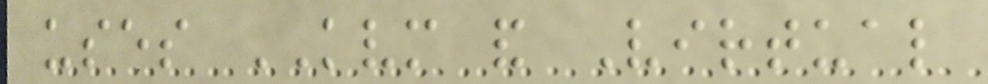uses KVM and Virtual
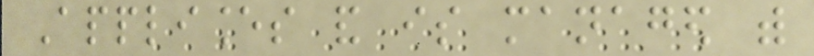Appliances and is managed with
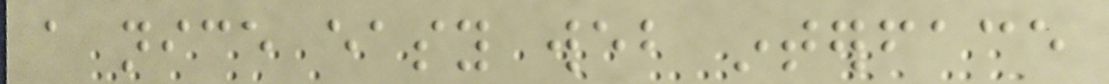a nice easy web interface
